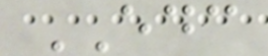EDC
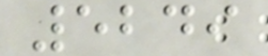5249
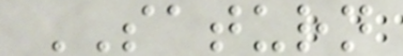SATURN
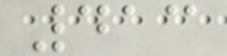413
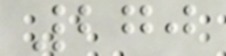270
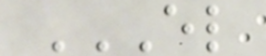EL
